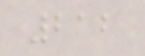212
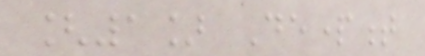[1] Department
